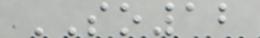SO12
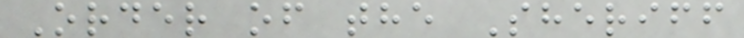Order of the Sheriff
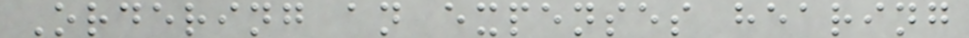Ordering an expenses hearing
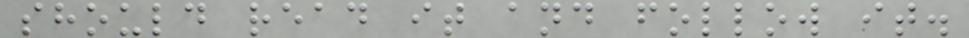should read it and follow it.
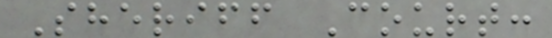Sheriff Court:
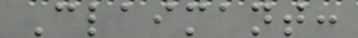Claimant:
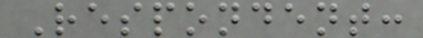Respondent:
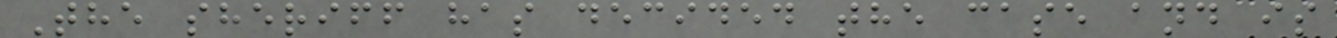The sheriff has decided the case and is
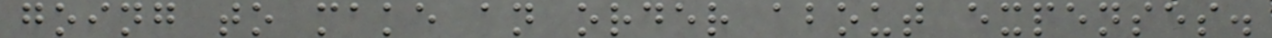going to make an order about expenses.
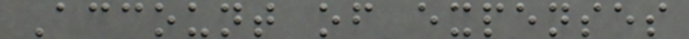Account of expenses
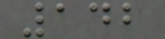142
